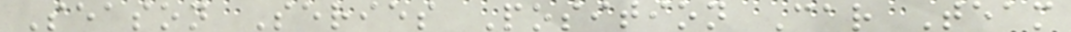Season Series Position Car Team
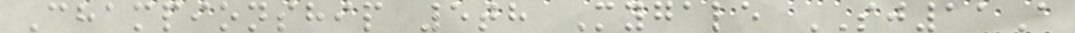Championship 5th Mygale SJ11A
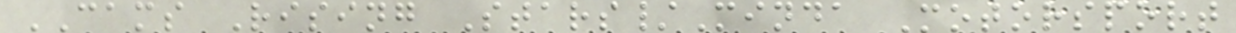CAMS Rising Stars/Minda Motorsport
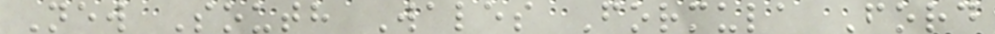New South Wales Formula Ford
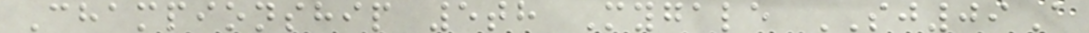Championship 5th Mygale SJ09A
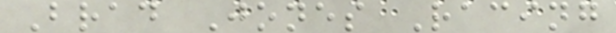Brad Jones Racing
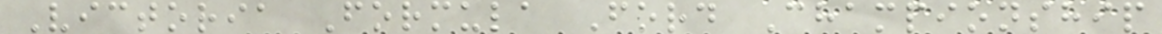Victoria Formula Ford Championship
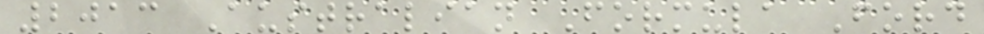2013 Australian Formula Ford
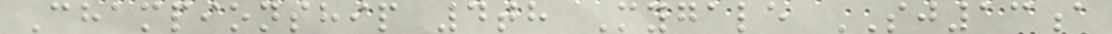Championship 4th Mygale SJ13a
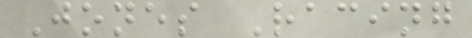Jones Racing
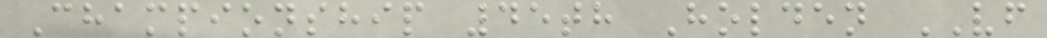Championship 45th Holden VF
